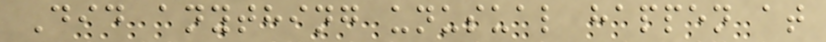Did anything unusual happen at
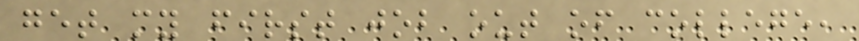get my first job out of college,
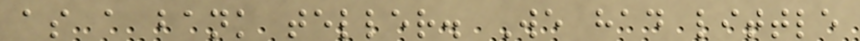as a bank teller. We had little
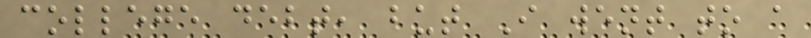college debt, but I went to a
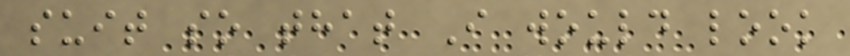suit so that I would look
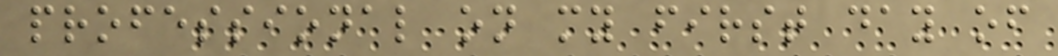professional on my first day of
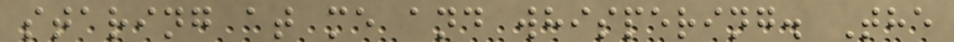staring at me and whispering. The
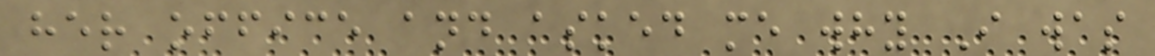her office and asked me why I was
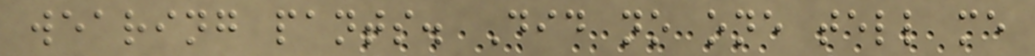wearing pants. Did no one tell me
